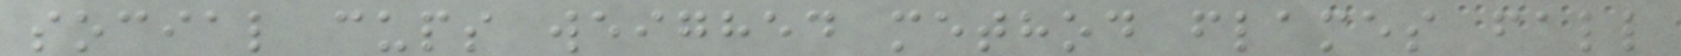social cups weighed method flames fall
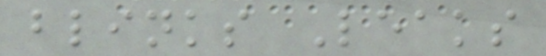blinks Leaks
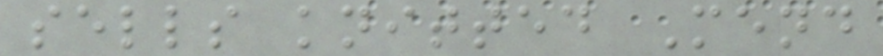sells knitted Mend
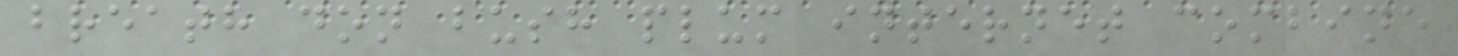breath don bush plum internet combine
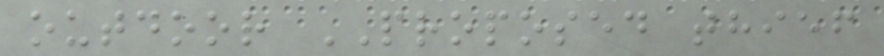outdoor PROPOSED thief
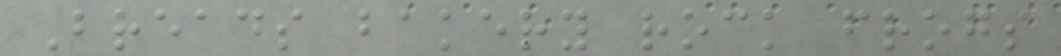Breads bakery rock frogs
